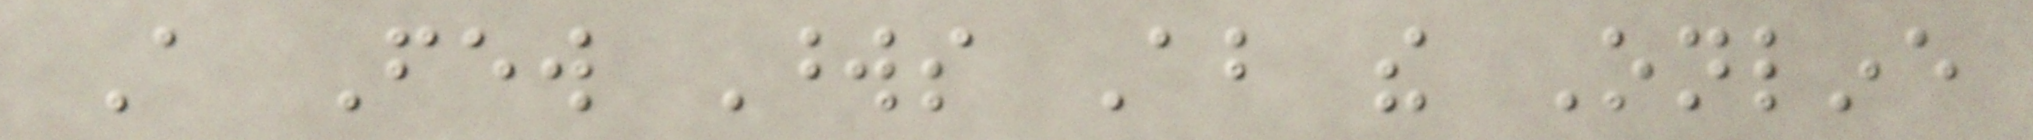A Few Words About the Online
